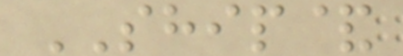SHIP&
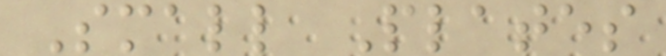Small Plates
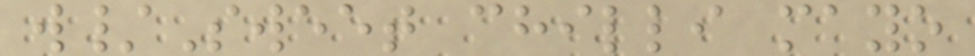w/Sweet chilli mayo
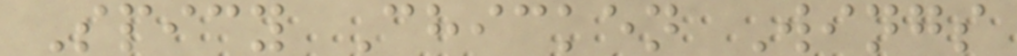Spicy Chicken Wings
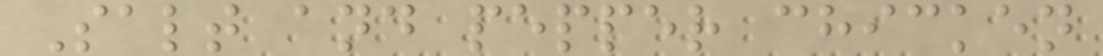Salt and pepper chicken
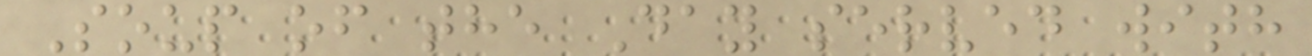Soup of the Day served with
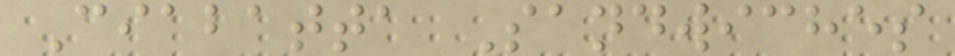Ciabatta Sandwiches
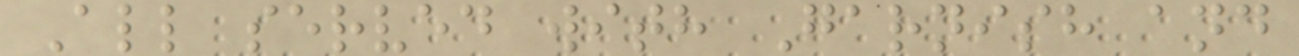All served with Garnish and
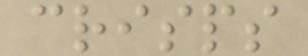crisps
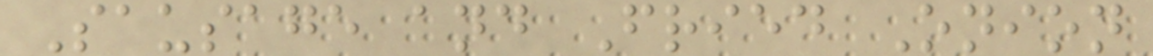Sausage and Fried Onion
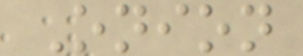Onion
